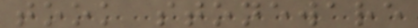took stoneware
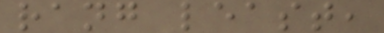rang least,
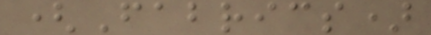(Fabrics)
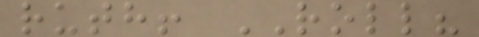ruth! ROLL?
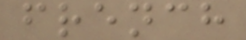french
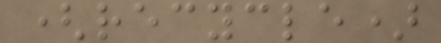(recycle)
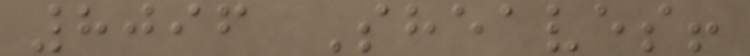8096 Sheaves!
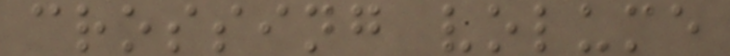crossing volume
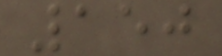150
